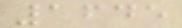1645
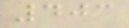403
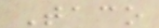Taco
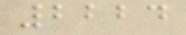2224
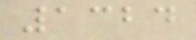1324
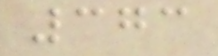373
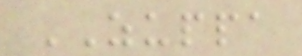ZUPPA
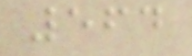564
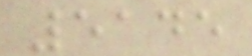5145
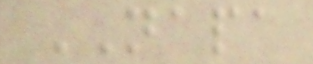NAPA
